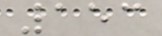153
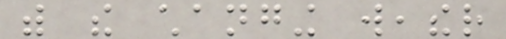with the changing weather
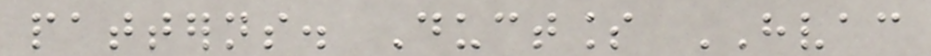patterns. Ductless HVAC
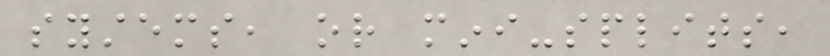systems, or mini-splits,
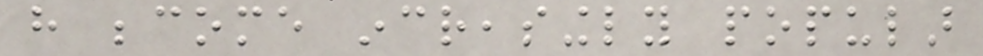have become increasingly popular
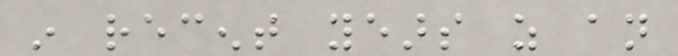in recent years as an
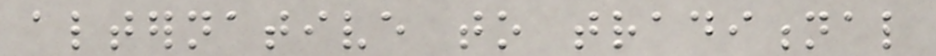alternative to traditional
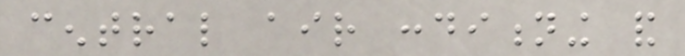central air conditioning and
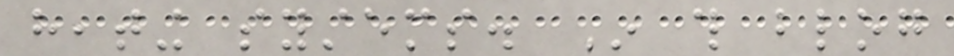heating systems. In this blog
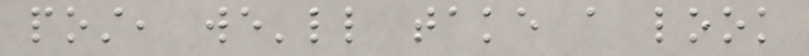post, we'll take a look
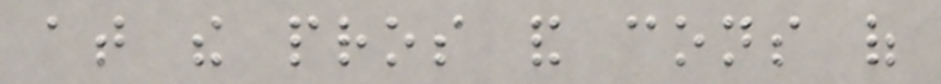at the pros and cons of
